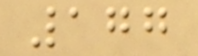177
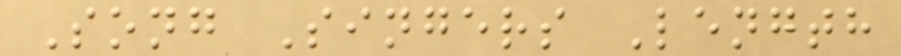Song Singers Length
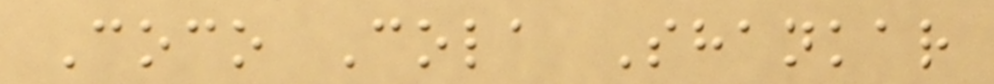Coco Cola Shankar
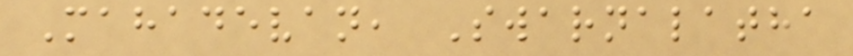Mahadevan, Swarnalatha
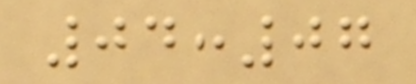04:07
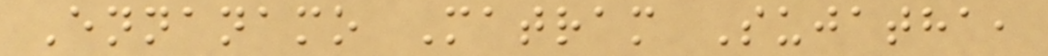Ennanamo Matram Sujatha,
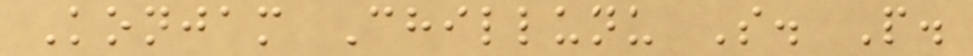Konjam Chillunu S. P.
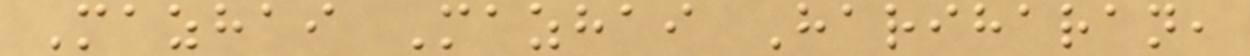Mazhai Mazhai Hariharan,
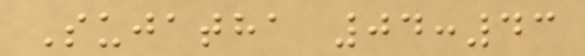Sujatha 04:43
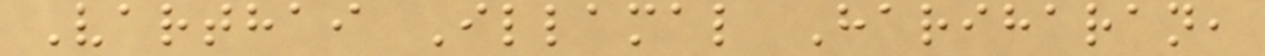Varthai Illamal Hariharan,
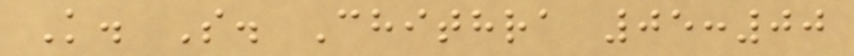K. S. Chithra 05:00
